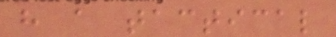have a tactical
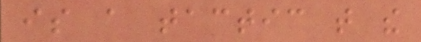is a tactic that the
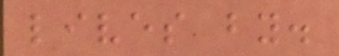lives by.
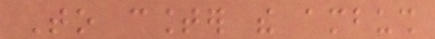To counter the ambush
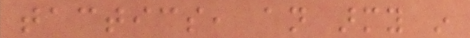tactics, an army in
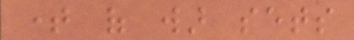time of war sets
